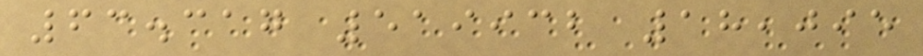63.317 519932 18,095
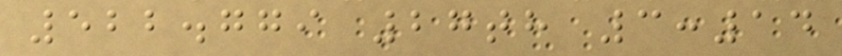522.779 27th 3:14
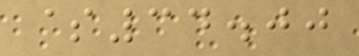$34.00
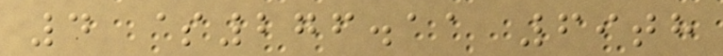4 $276.11 69th
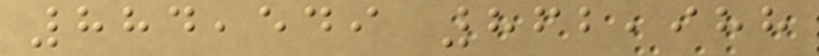884,549 862,988
